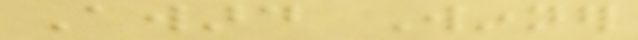Award Winner
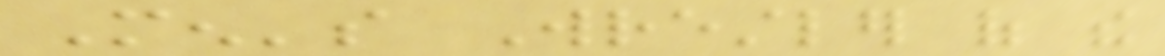Men's Wrestler of the
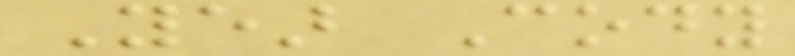Year Cody
